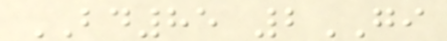BD85 2GI
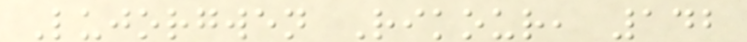Lujorgwen Rikour, 142
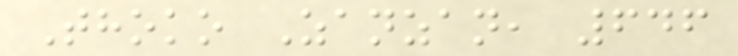Thoko Zanzan, 646
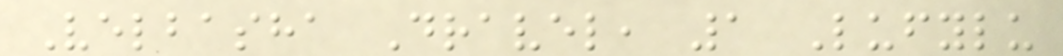Velbasha Dravel, 1 Lufylu
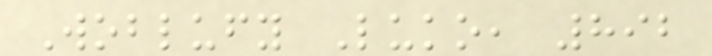Woblufy Luko, 892
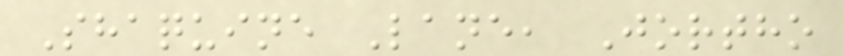Shaquine Lane, Jortho
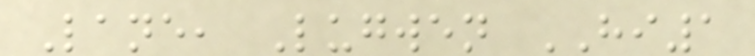Lane, Lugwen HI1
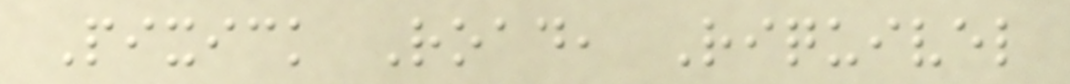Pixick Road, Riquivel
